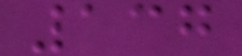137
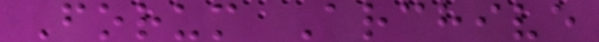Forum Archive
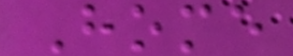Home
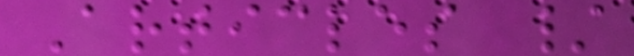Articles /
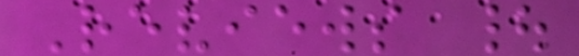Reviews |
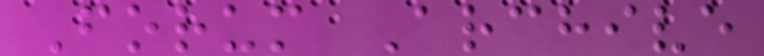Forum Archive
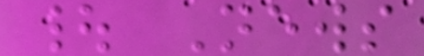| News
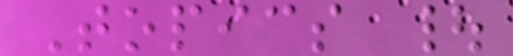Topics |
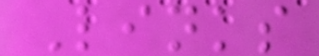Links
